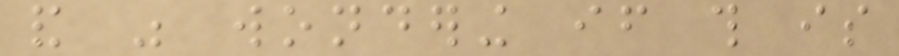and was wondering if this is
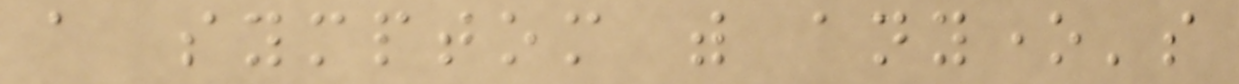a symptom with anyone's
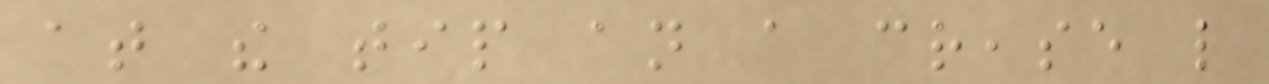at the tip an a crease like
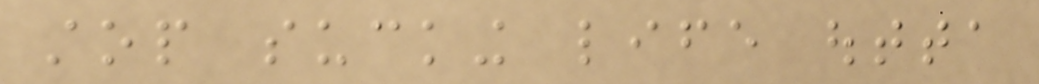stop sucking life outta
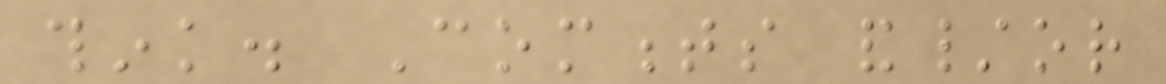think. Comments and/or
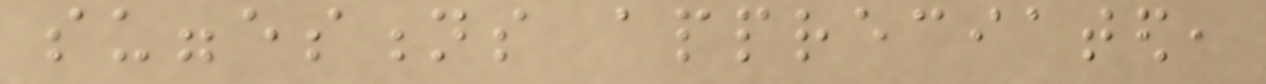suggestions appreciated,
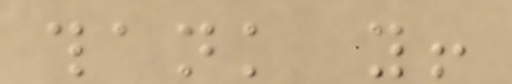thank you!
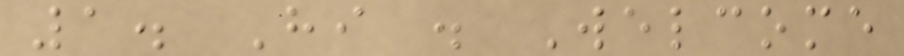1. Hi . Welcome
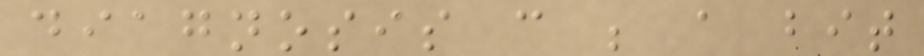diagnosis can be a bit
